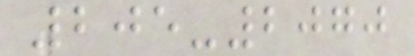205-2070
